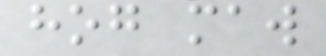hog maw
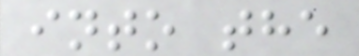into the
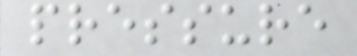pressure
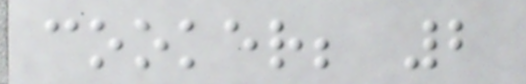cooker; 2
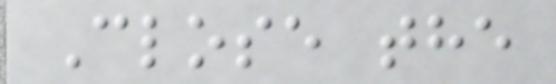Close the
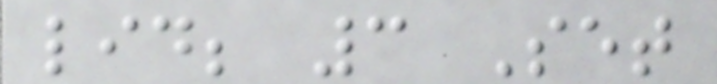lid; 3 Set
